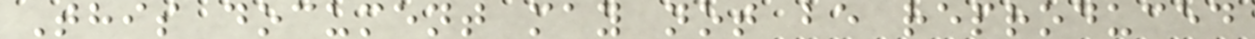This document may not be reproduced
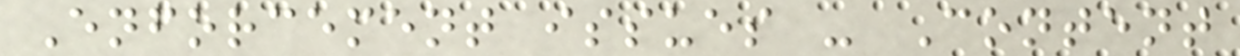Enforcement issues - Content
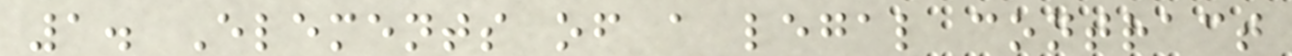1. Elements of a legal contract
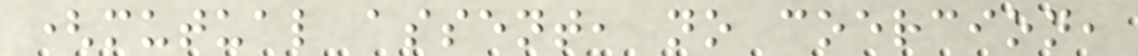(mutual assent, no coercion,
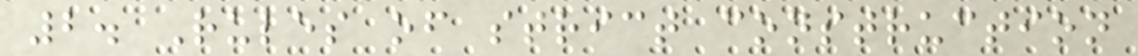2. Rules of strict construction
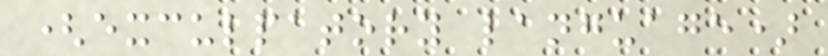(exculpatory language)
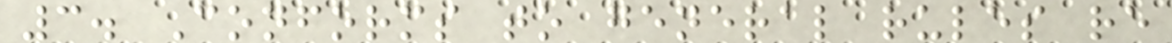3. Conforms to general rules re
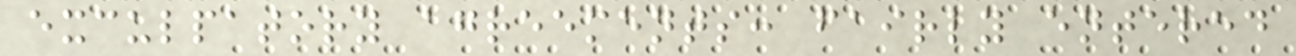exculpatory agreements: fairly entered
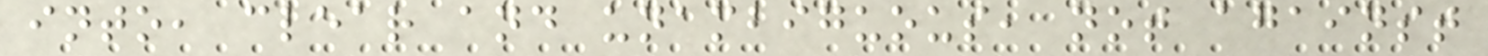into, clear and unambiguous, not against
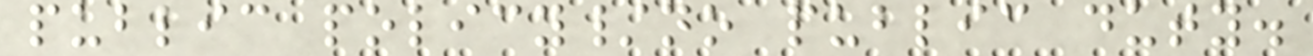public policy/no public duty.
